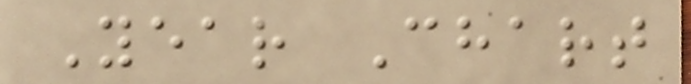Year Chart
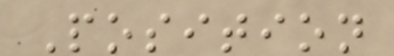Position
